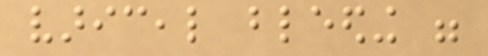variceal bleeding were
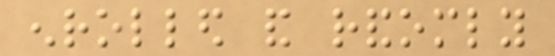enrolled and randomly
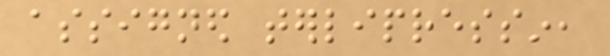assigned terlipressin,
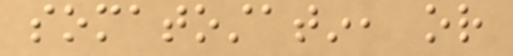somatostatin, or
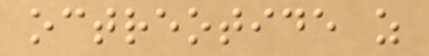octreotide as
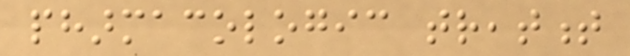pharmacologic treatment
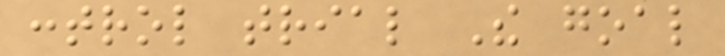control trial The goal
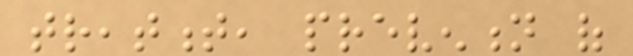treatment, prevention of
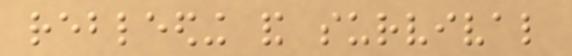rebleeding and survival
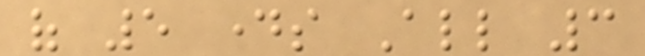of 5 days All 3
